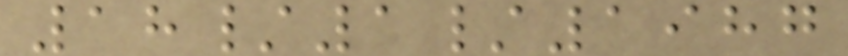18/1/1987
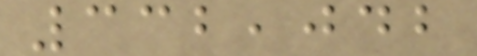332,042
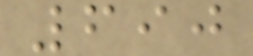690
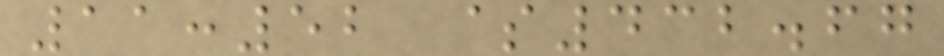11:52 $432.67
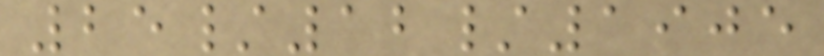25/12/1905
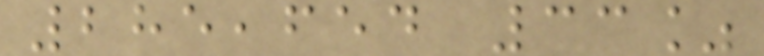285,654 33%
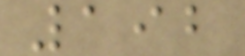192
